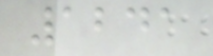1241
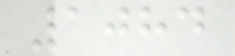1084
